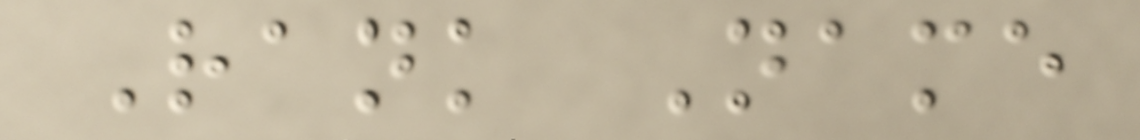Rank Name
